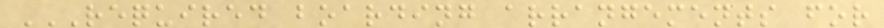REQUIRED BOARDING ARRANGEMENTS FOR
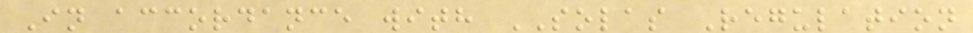In accordance with SOLAS Regulation
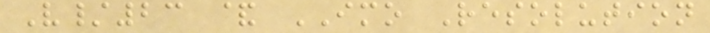V/23 & IMO Resolution
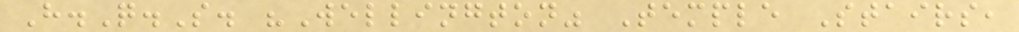H.Q.S. "Wellington" Temple Stairs,
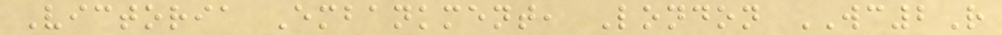Victoria Embankment, London WC2R
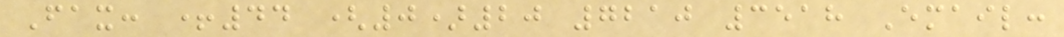Fax: +44 (0)20 7210 3518 Email:
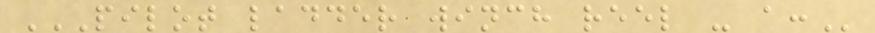PILOT LADDER WINCH REEL - A:
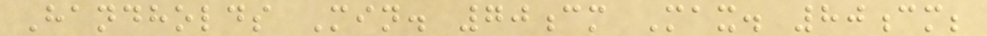Handholds Min. 70cm Max. 80cm;
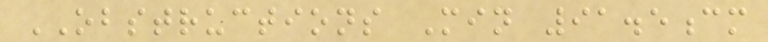OBSTRUCTIONS Min 91.5cm
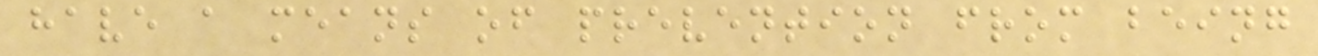have a means of prevention from being
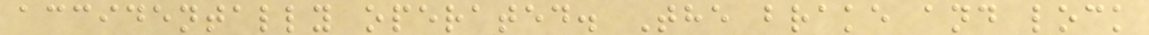accidentally operated. The brake and lock
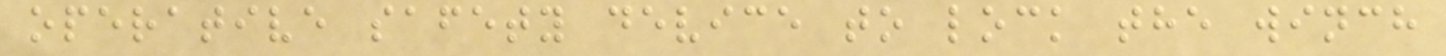operative safety device to lock the winch
